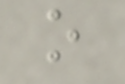o
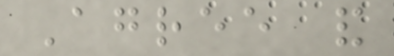Agree and
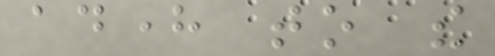adhere to the
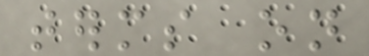terms on
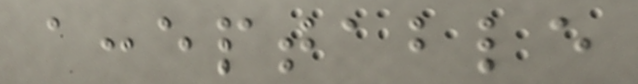acceptable
